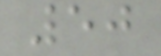50
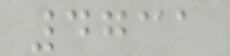4731
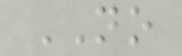NO
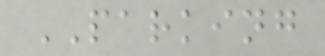PARKING
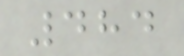484
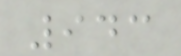943
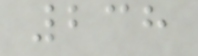238
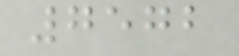7572
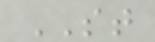ST
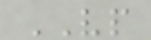VP
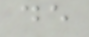de
